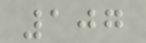107
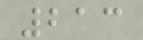213
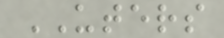UTERS
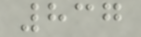837
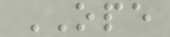OPE
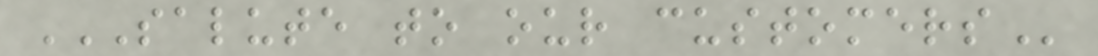SALUTE TO OUR CUSTOMERS
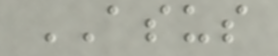ASUS
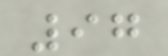97
